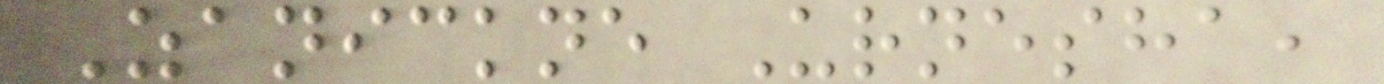Zanickne Urnesha,
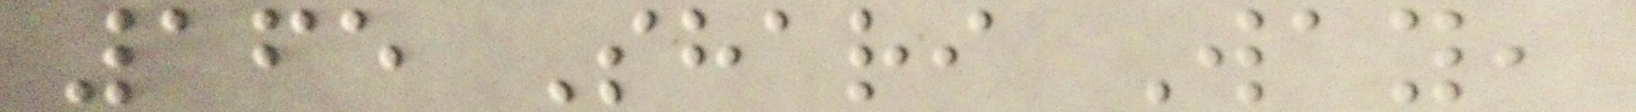165 Shari Way,
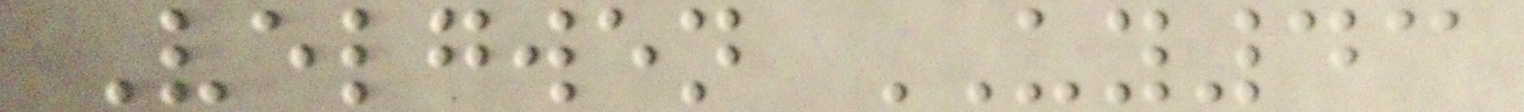Velgwen UY43
